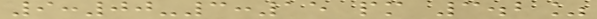9:00-3:15 pm 3.2%
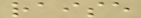raise
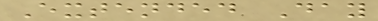Extended Day
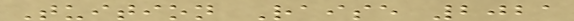Tuition Raise 2021
